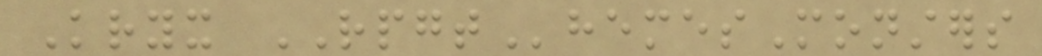Kryx RPGThemesMonsters
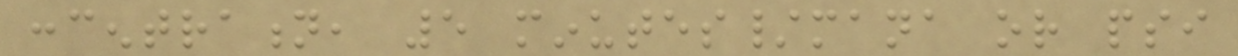concentration, 5 minutes/mana or psi
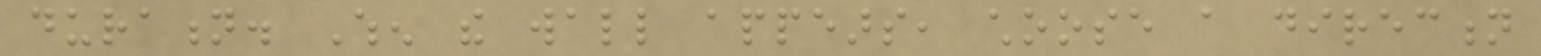duration. When the wall appears, choose a direction
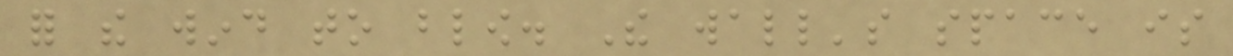for the wind to blow. The wall's space is
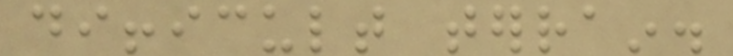difficult terrain.
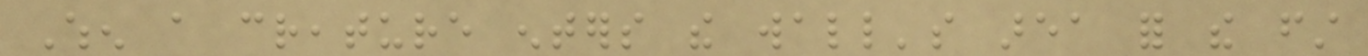When a creature enters the wall's area for the first
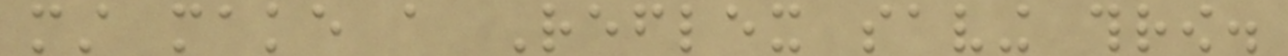must make a Reflex saving throw.
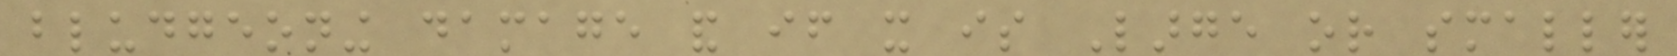bludgeoning damage and if it is Large or smaller
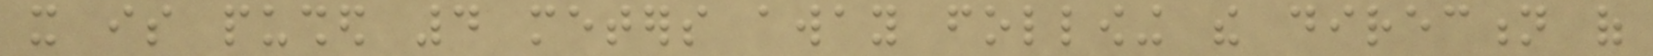it is pushed 4 meters away following the direction of
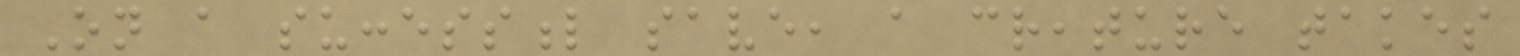On a successful save, a creature takes
